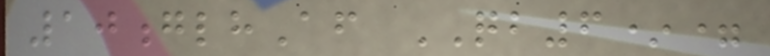10glhAf QB6*=
